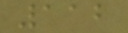112
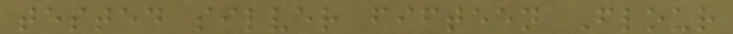tested silver fifteen Flour
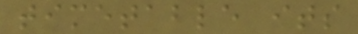timetable its
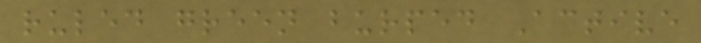ruled green burped Active
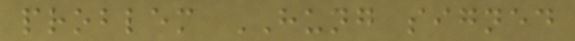problem HUNG signed
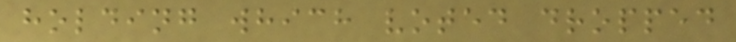holding which voted dropped
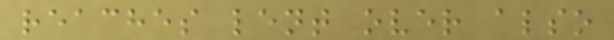reaches lent over also
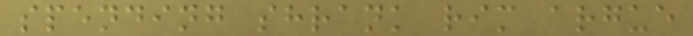spending shrank rim argue
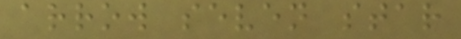arrow seven star
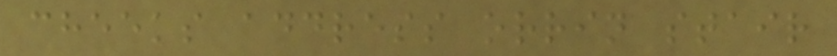cheeks address orrin stair
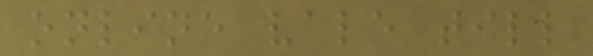online vale till
